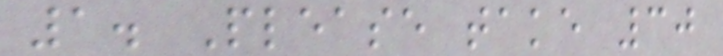1. Please take 30
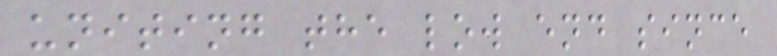uniting the low end since
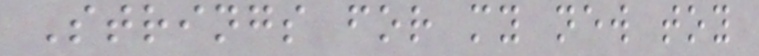Strings for my new toy
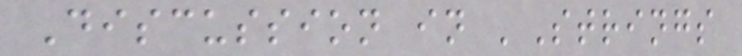Discussion in 'Strings
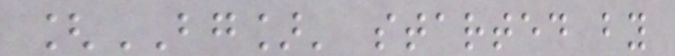[BG]' started by
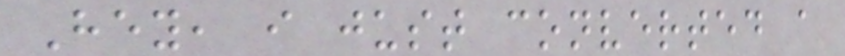Hey, i just converted a
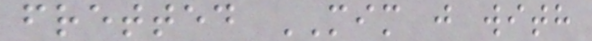fretted MIM j with
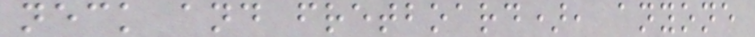neck and fretboard), anyone
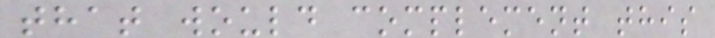that would complement this
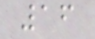16
